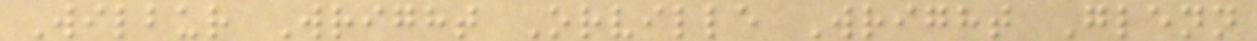Wilbur Wright Orville Wright Glenn
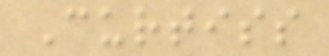Curtiss
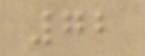72
